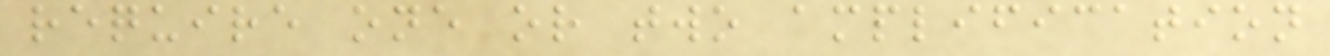require one or two amplification
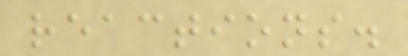reactions.
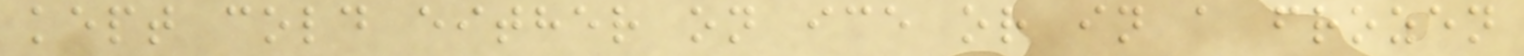kept cold either on ice or in a frozen
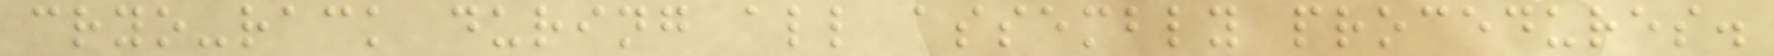cryo-rack during all assembly procedures.
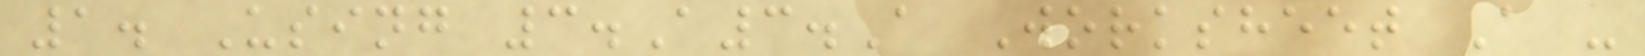1. Using 3.A3.A Worksheet A -
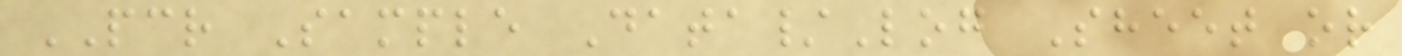PCR Sample Data/Log Sheet or
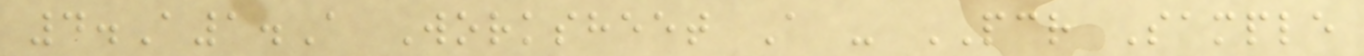4.A1.A Worksheet A - PCR Sample
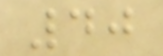40
